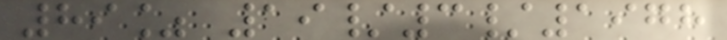89% 19/3/1978
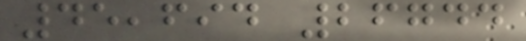45,694 26744
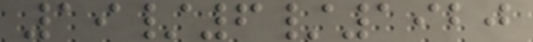19/6/1920
